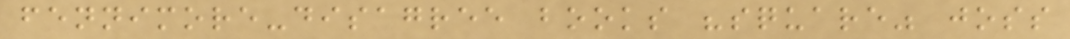fennimore-disagree books "square" joss
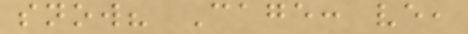snow? Cage: ve,
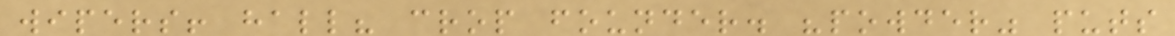wipers! hall? crop founder. "powder" puts
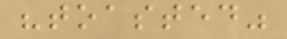"toasted"
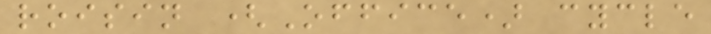roisin (Office) cycle
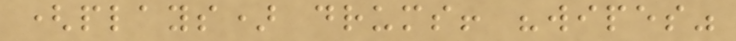(plays) drums! "wipes"
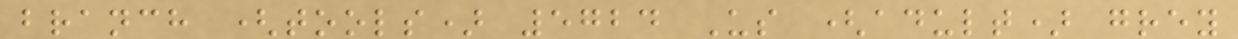branch (tools) 5724 Us (adult) grey
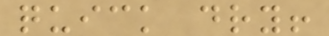quick dry!
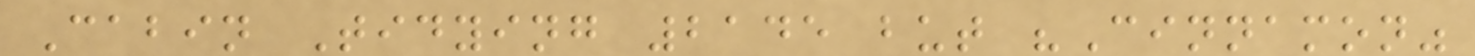Cabin Tidying 2145 but "Cinnamon"
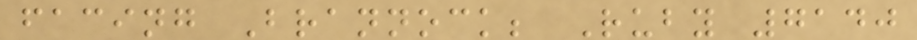facing Brannock; Ruby 7140
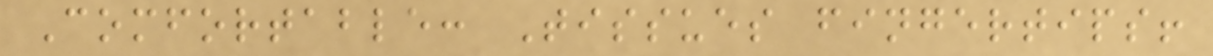Comfortable: Tissues fingertips!
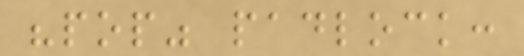"pop" padlock:
